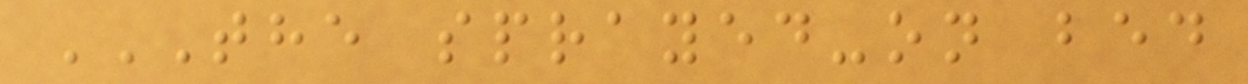THE SPRAYED-ON BED
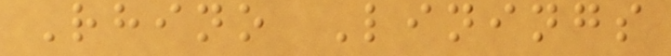Rhino Linings
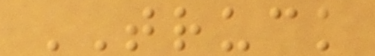TRUCK
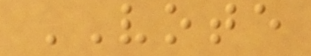VOTE
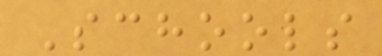Schools
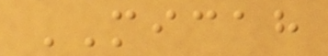MICAH
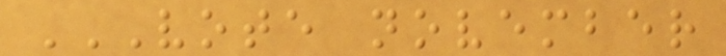VOTE NOVEMBER
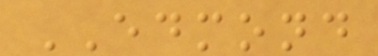EDMOND
